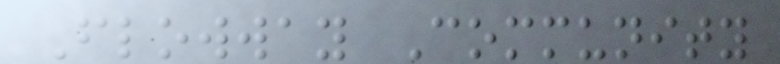Flowway Community
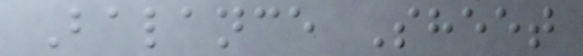Balance Sheet
